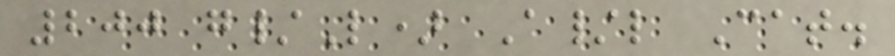200 g/L) A/l Cat.
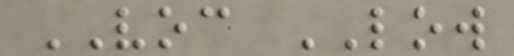VOC LOW
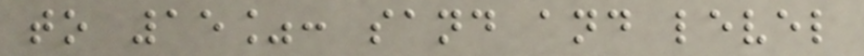to 15%: sand and level
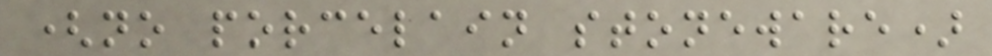(no porcelain stoneware)
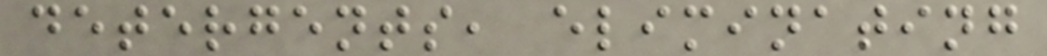detergents, eliminating
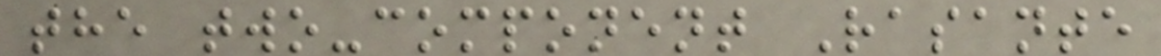the two-component Rasante
